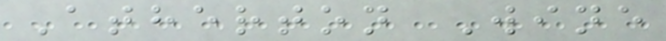Atherton Wine
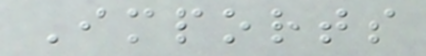Imports
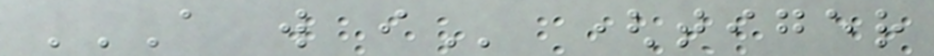A W I (tiger
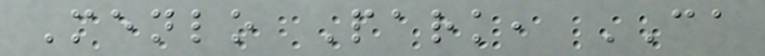Menlo Park, CA
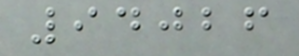94026
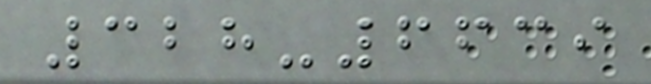328-6639
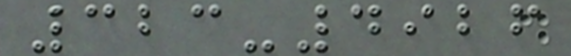323-4926
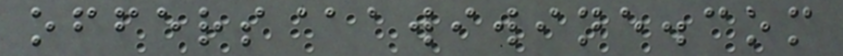offers@awiwine.com
